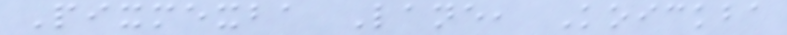Pixmexba Lane, Koickba
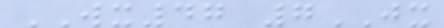WX47 7JX
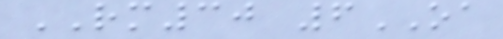RM30 6OA
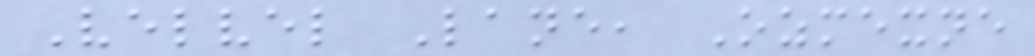Velvel Lane, Ozmexne
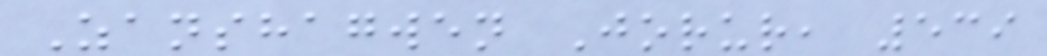Zanshagwen Jorur, 539
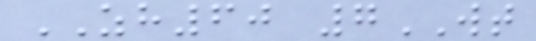ZH60 7WT
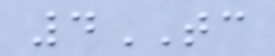4TC
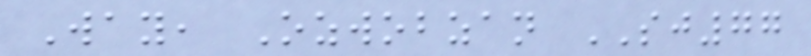Way, Ozwobzan SJ77
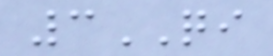3QI
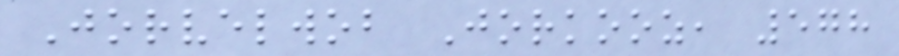Jorvelwob Jorkooz, 578
